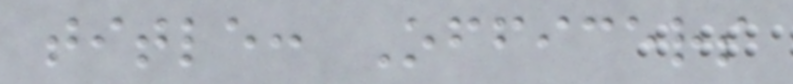title: Officers
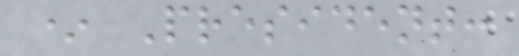* President:
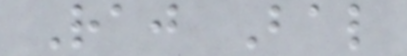Raj Bal
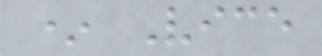* Vice
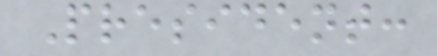President:
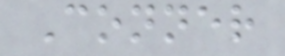Conner
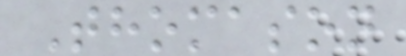Thomason
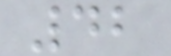42
